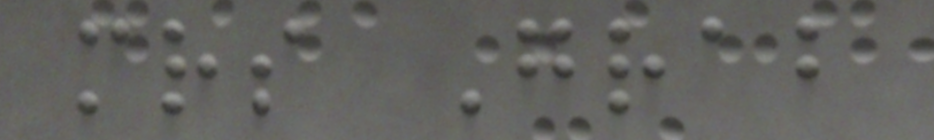mrs Grab
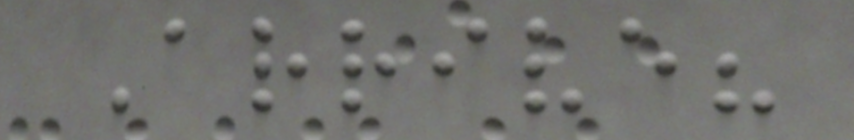Arrive?
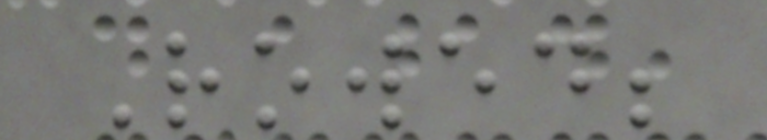Rowed;
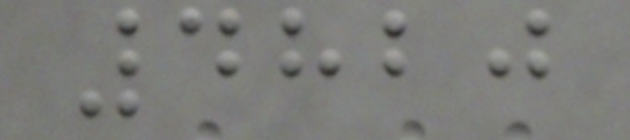4820
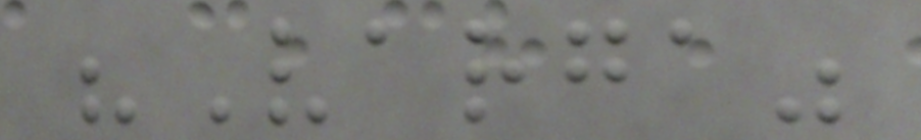"Varga"
